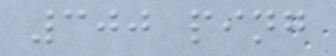300 ping
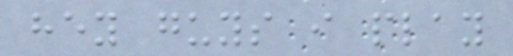hey guys i play
